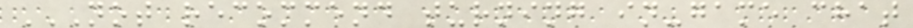NOT RECOMMEND TURNING IN-GAME CHAT
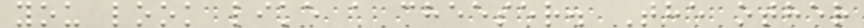you look like a cheeser. The other
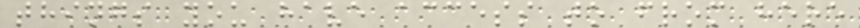things you have access to from here
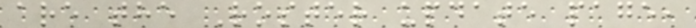are the Roster update page,
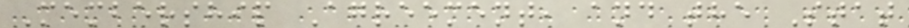Membership Agreement, and the Stat
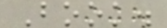Book.
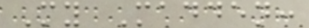My Madden:
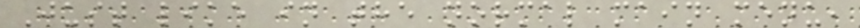Just like in the normal main menu,
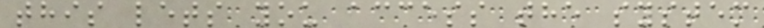this lets you access the system
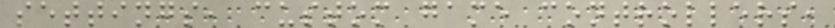settings, custom game controllers,
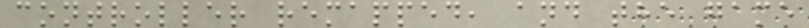controller remapped, and the game
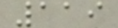119
